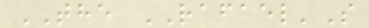THE RAFAEL'S
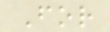For
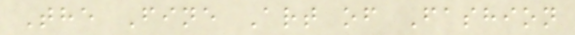The Fine Art of Fashion
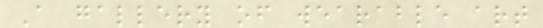A gallery of wearable art
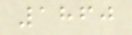1860
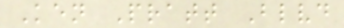Ken Pratt Blvd
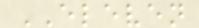ELEVEN
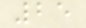25
